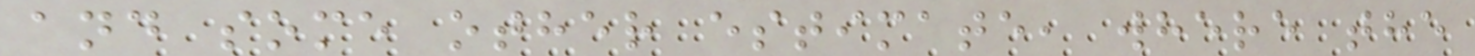and some other estimate, where the
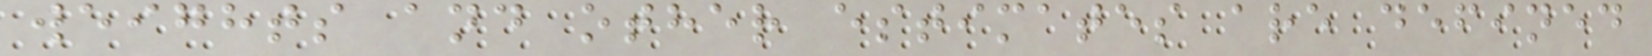weights and other estimates are defined
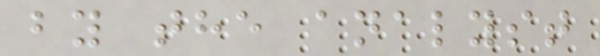by the analyst
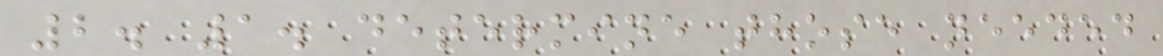2. 1. determine those needed
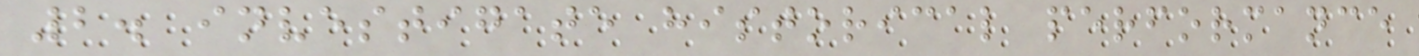2. investigate historical performance
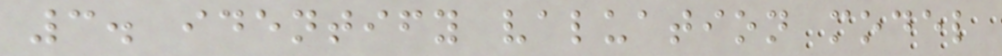3. identify valuation model
